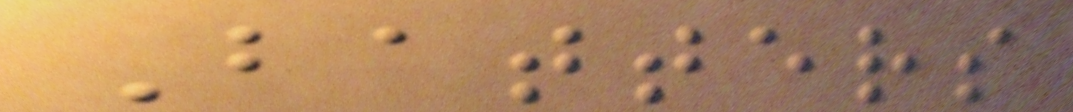Batters
